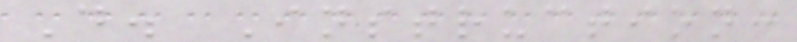D. Instruction:
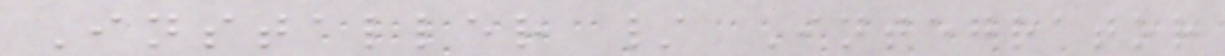Installer / Integrator
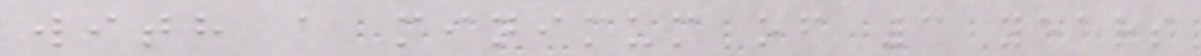with a minimum of 3 years
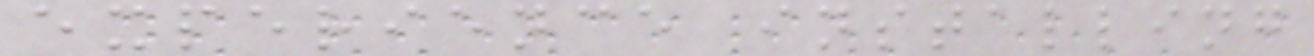experience installing
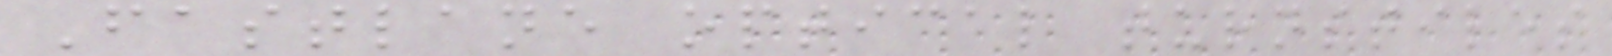Fastlane optical turnstiles
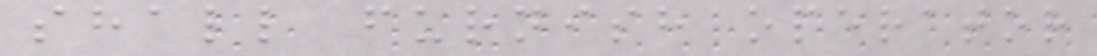shall furnish operator
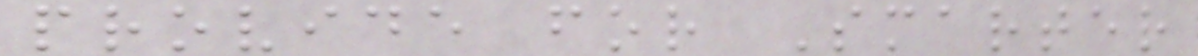provide for Smarter
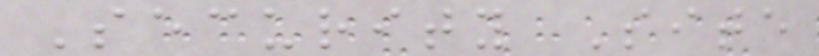Security Site
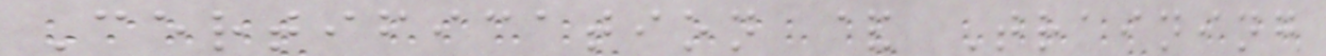Certification & Training
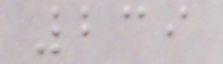239
